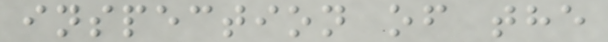inspection of the
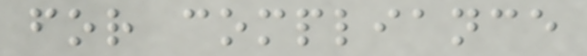for compliance
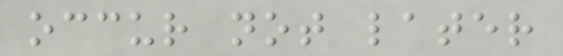occur not later
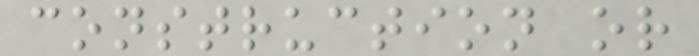construction or
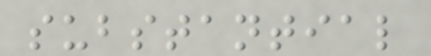substantial
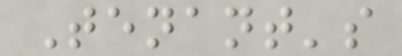Tenant's
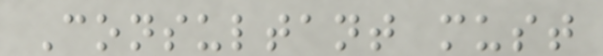Consultant must
